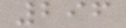296
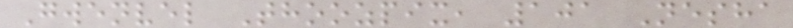Gwenvel Thoozpix, 101 Nesha
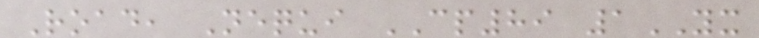Road, Nequi CP89 1YX
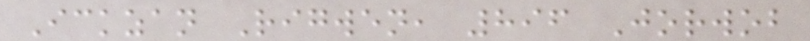Ickzan Rigwen, 896 Jorwob
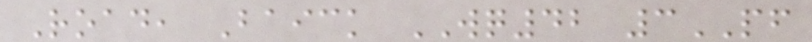Road, Baick WQ42 3PF
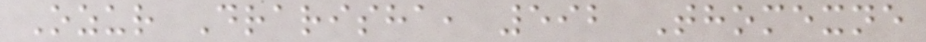Ozur Drarisha, 592 Thomexne
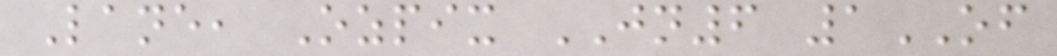Lane, Ozpix JN6 1OF
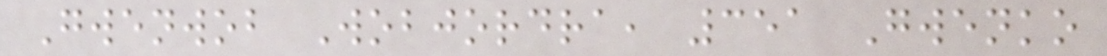Gwenwob Wobjordra, 351 Gwenko
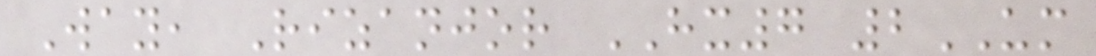Way, Rizanjor HX7 2UM
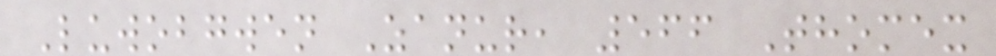Luwobgwen Zanur, 566 Thomex
